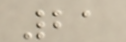21
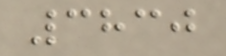3830
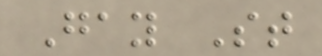Gay St
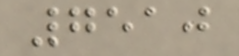7510
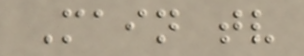Main tv
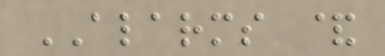ALARMS &
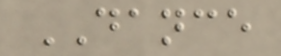DANCE
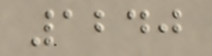1240
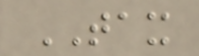TAX
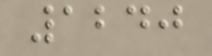1240
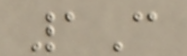1C
